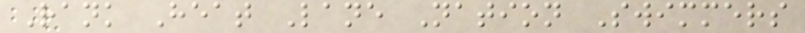Rank Heat Lane Nation Swimmers
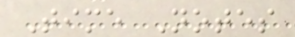Time Notes
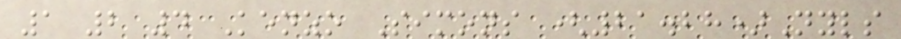1 2 4 Kenzo Simons (21.28)Nyls
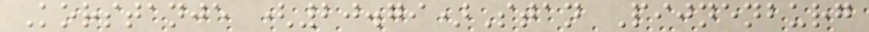Korstanje (20.79)Stan Pijnenburg
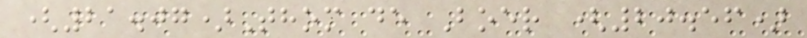(21.07)Thom de Boer (20.56)
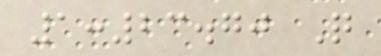1:23.70 Q
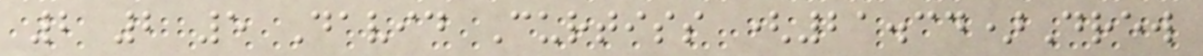2 2 5 David Curtiss (21.34)Drew
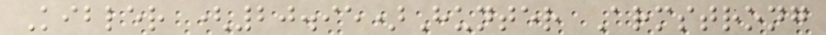Kibler (20.95)Hunter Armstrong
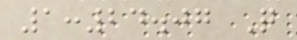1:24.07 Q
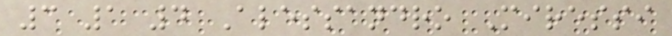3 1 4 Alessandro Miressi
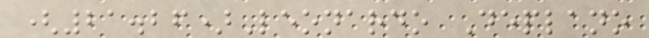(21.26)Leonardo Deplano
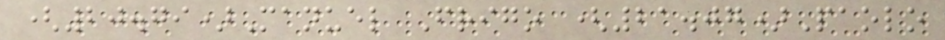(20.79)Manuel Frigo (21.07)Paolo
